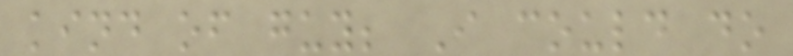kind of guy; I could do
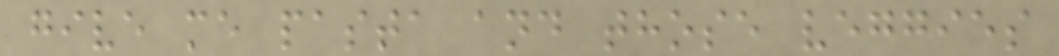give me pasta and those veggies
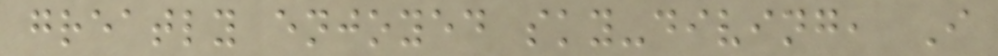greatly enjoyed sky-diving, I
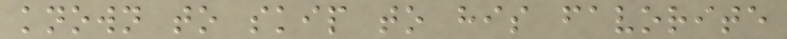known to skip to his favorite
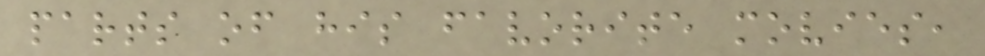parts of his favorite movies,
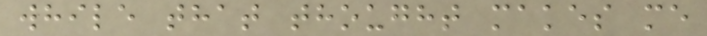while that thought makes me
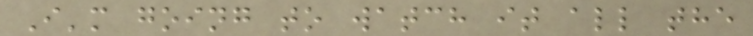I'm going to watch it all the
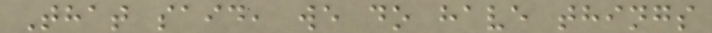That said, we do have things
